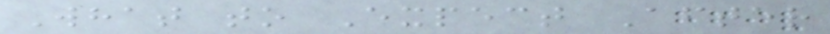What to Expect After
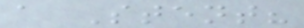a Stent?
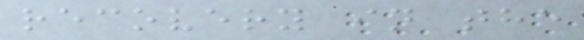recovery in the
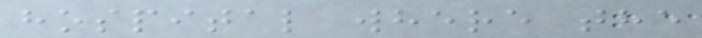hospital where the
